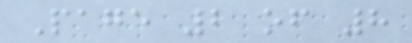Page 2 of 8
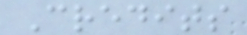Credits
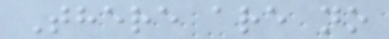There are no
